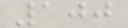100
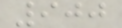900
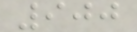900
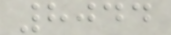8044
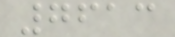7613
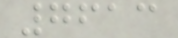7613
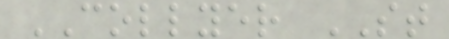COLLYER ST
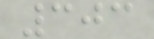303
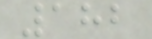182
